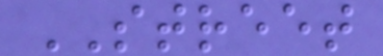STREET
